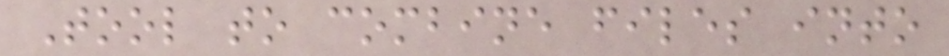Tool to combine files into
